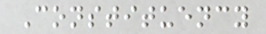Constituency
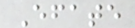Efate
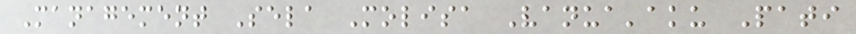Management Sela Molisa Vanua'aku Pati
